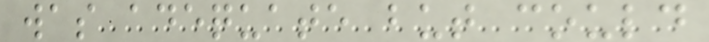was adequate but could
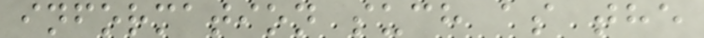information such as the
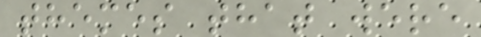themes that were
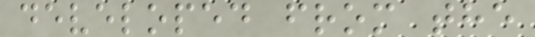developed from the
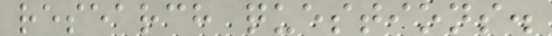research questions.
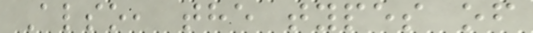Also, the types of
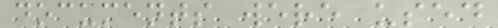documents were used
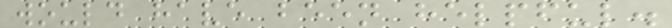would have been helpful.
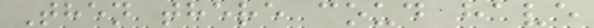Then there coud have
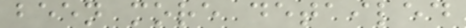been more detailed
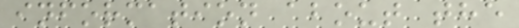information about the
